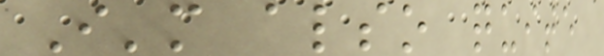I'm also quite
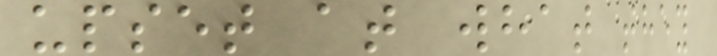upset at what they
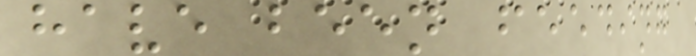have been feeding
